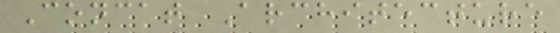Concat Architecture
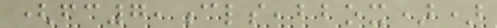(fc7,cls,bbox))
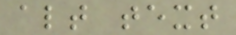alt text
